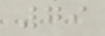79
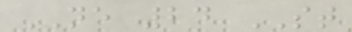NE 24 ST
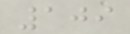109
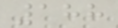188
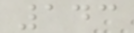143
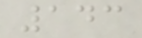143
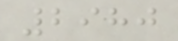2980
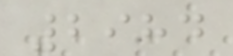2984
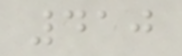410
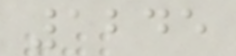1245
